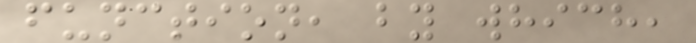function, by which,
